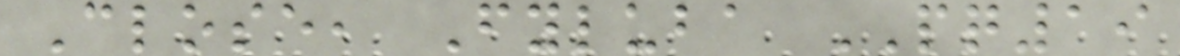Close, Fyluba PQ19
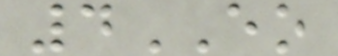4EO
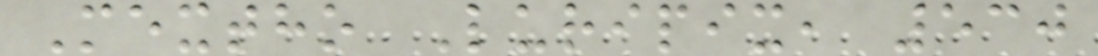Mextho Luripix, 530
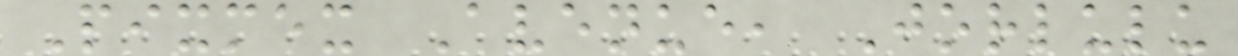Pixmex Avenue, Jorlulu
